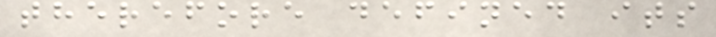therefore defined its
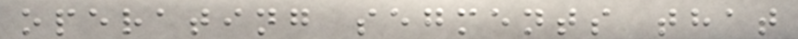operating segments that
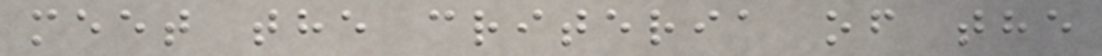meet the criteria of the
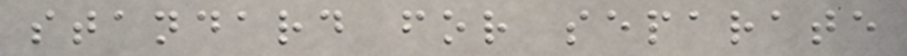standard for separate
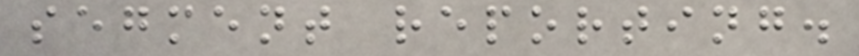segment reporting.
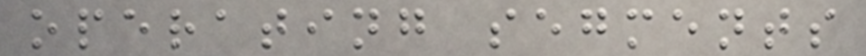operating segments
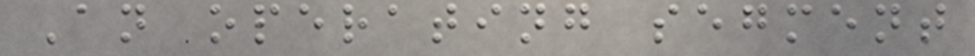An operating segment
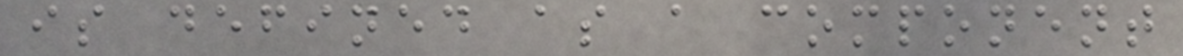is defined as a component
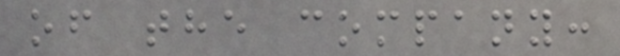of the company:
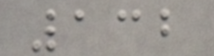132
